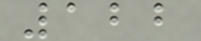122
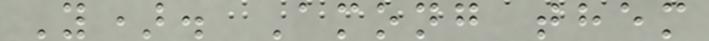Y). Among them
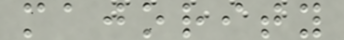majority
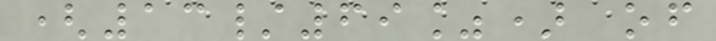(13/69%) of
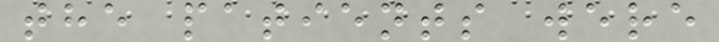the patients were
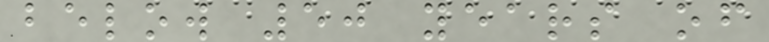below 50 years of
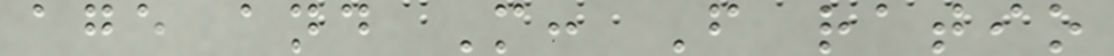age and M: F ratio
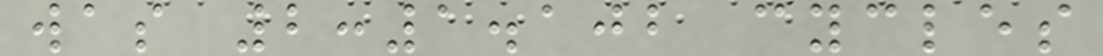was 2:1.102 cycles
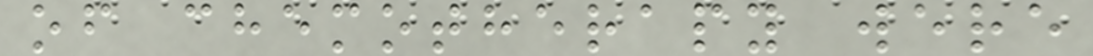of chemotherapy were
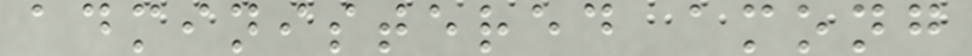administered among
